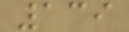139
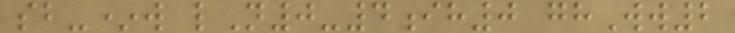sb-*w lN0-4ih0 ghWw2
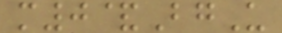m0&BgU
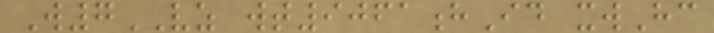W7VZ wt9061hId xwHc
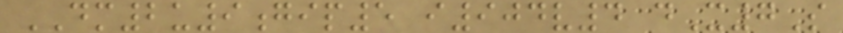DM2u9gip5 i904v4 dX7S
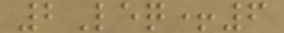2Leq+6
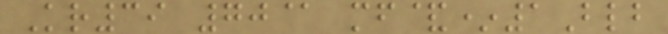Kr39 70@ mf&*1Blb
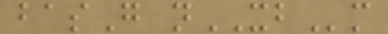basG nXBm
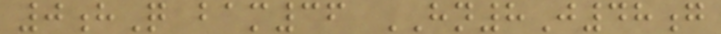0hQ bam36 HN8J48g
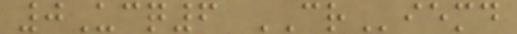0Ucq6 CRiemd
